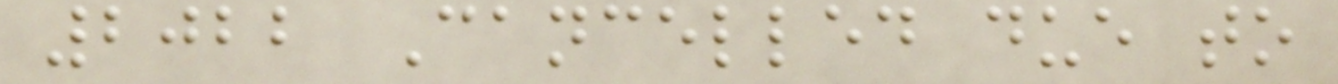2022 Cancelled due to
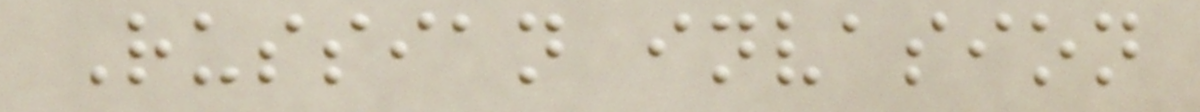Russian invasion
